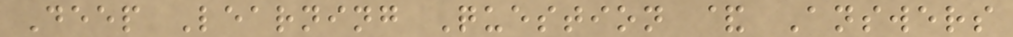Deep Learning Question & Answers
